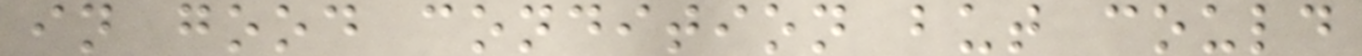in good condition but could
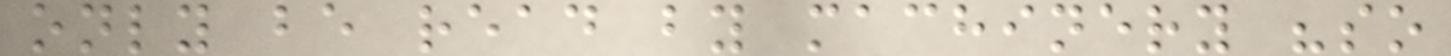only be read by machinery "so
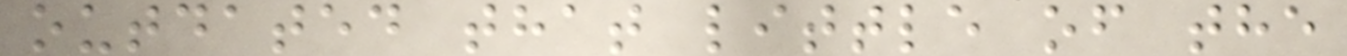outdated that little of the
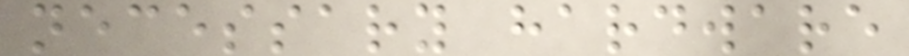necessary hardware
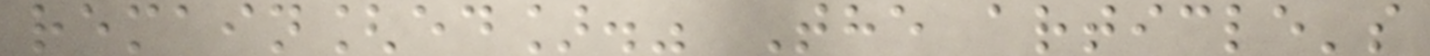remain[ed]." The article's
